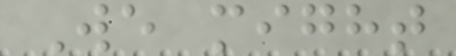We might
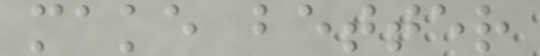make better
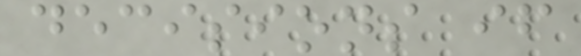decisions if
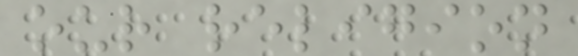our religion
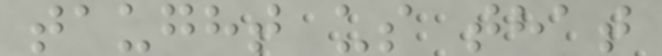taught us that
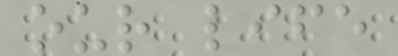our life
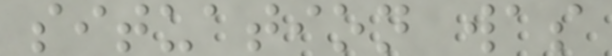situation was
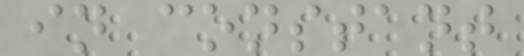in constant
